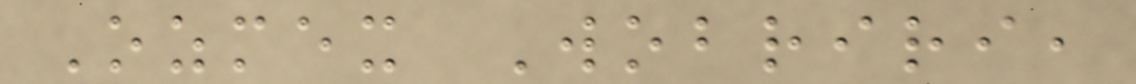Ozmex Wobriri,
